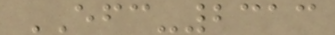EFC-2313
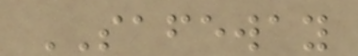SAFEWAY
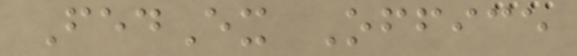FedEx Office
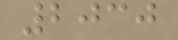2030
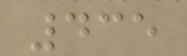435
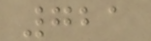721
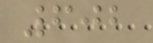602
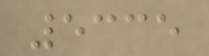5335
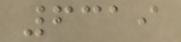6319
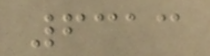6313
